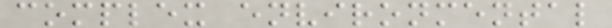complex environmental
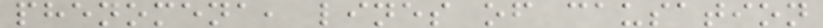phenomena, lines of causation
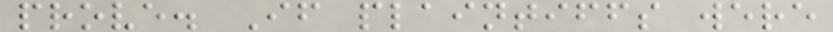prove. If plaintiffs were
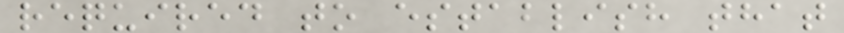required to establish that
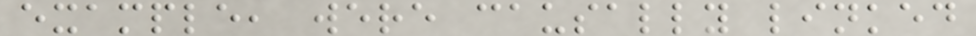example, were causally linked
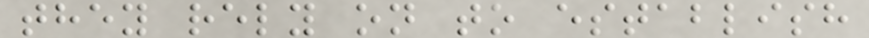they rely on to establish
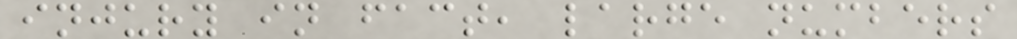injury in fact, large numbers
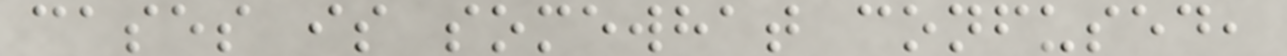cases is somewhat confused,
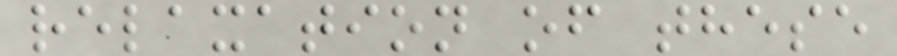relaxation of these
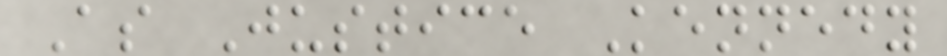As Justice Kennedy
